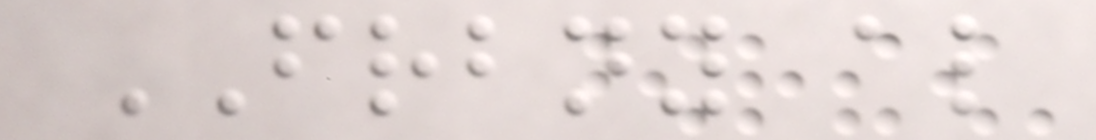FRBNY also
